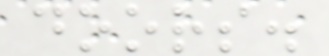doors.
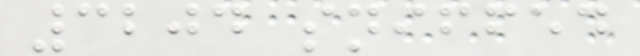3204 sniffed
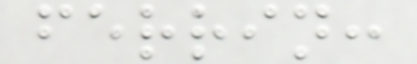ferrin:
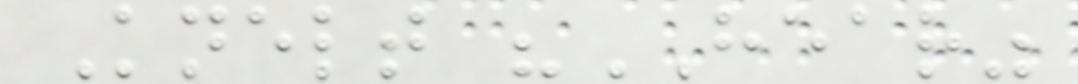Knelt "HEAR"
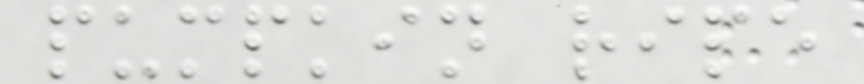pumpkin ripe
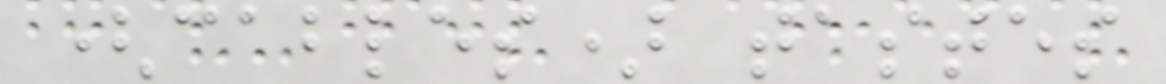(cables) tastes
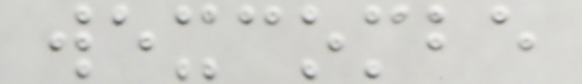wexcombe
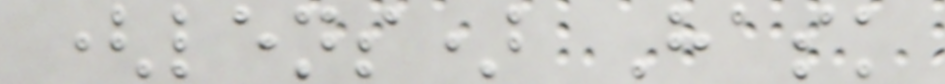(lens) Hask
